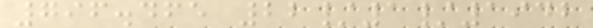796.465 22/1/1942
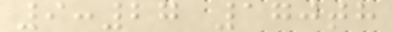9:27 170th
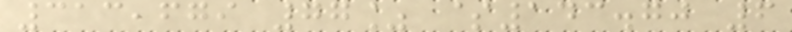313,679 77% $143.70 6
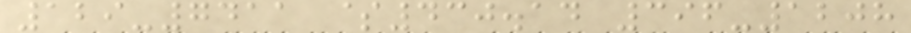129-7411 $430.14 396-1208
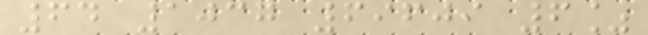64 1037 69609 6%
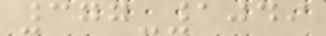377-1049
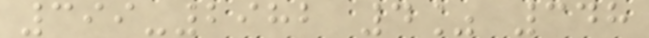399-2982 4% 348
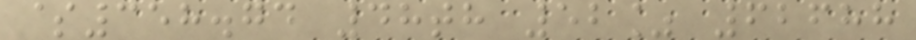$358.74 48th 52% 62688
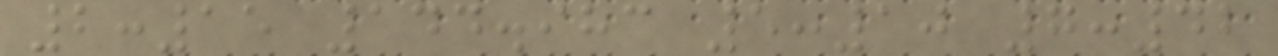2:15 144.983 5:10 7:42
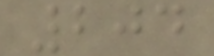204
